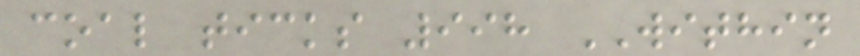coal ticks 998 WITHIN
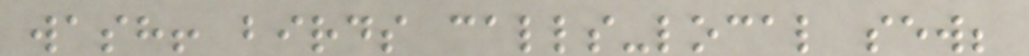wash! birds calls-local sew;
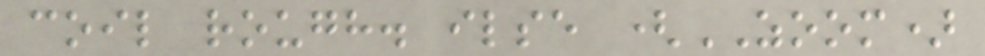coil rough. ilse (ZOOM)
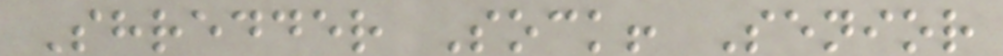Shredder Sock! Senior
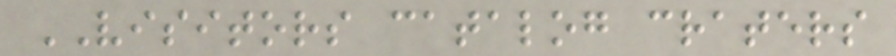VISITORS catalog craters
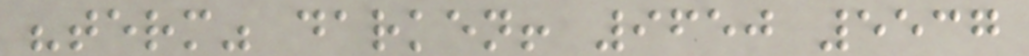"term" darken! 9650 5537
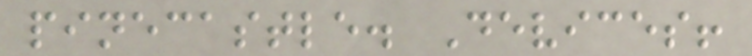pinecastle. Devices!
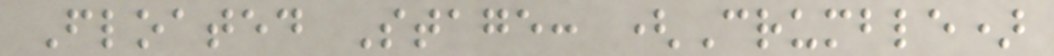Floated Stage: (Crumble)
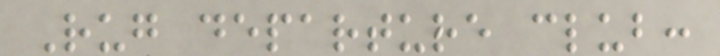Rug departure club:
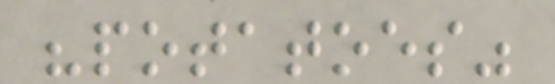"potatoes"
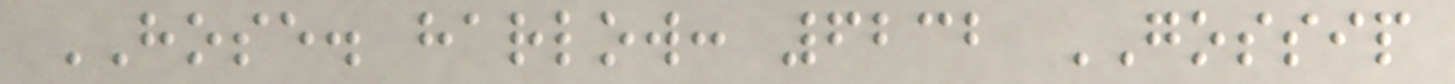HOSE. harlow: 6232 GOSSIP
